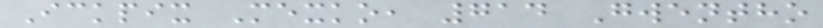Ickpix Mexko, 714 Gwentho
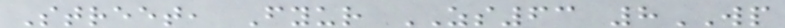Street, Fyur ZS63 8WP
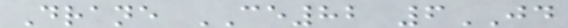Drane CE82 6JD
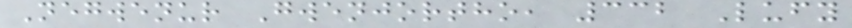Negwenur Gwenjortho, 332 Lufy
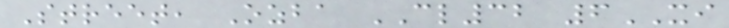Street, Ozba CL32 6XI
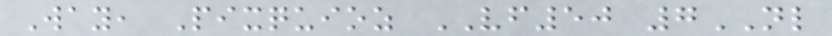Way, Pixquioz VF50 7NL
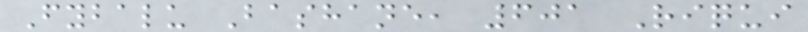Fybalu Bashane, 601 Riqui
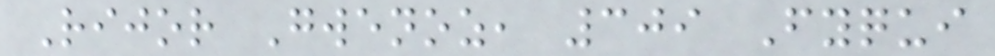Rijor Gwenoz, 309 Fyqui
